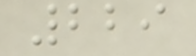229
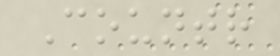Countr
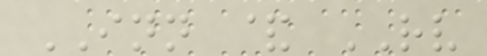INN & RV
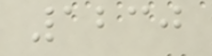1230
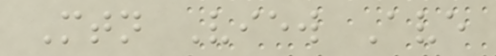Mtn View Ave
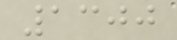1300
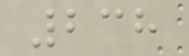238
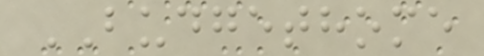BUDGETHOME
